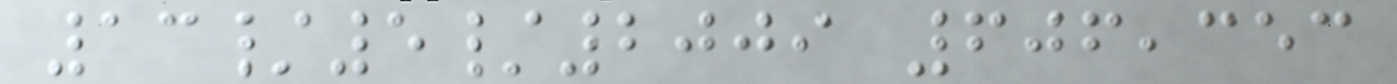13/5/2009 606,353
